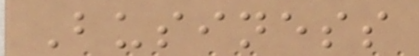Business
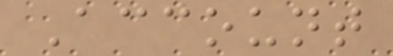Account
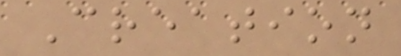Creation
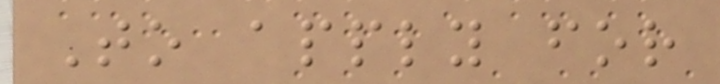To apply for
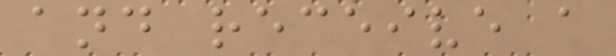and receive a
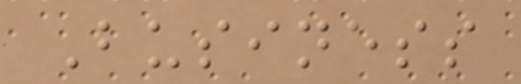Business
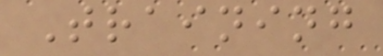Training
